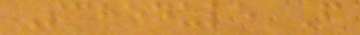Schedule F
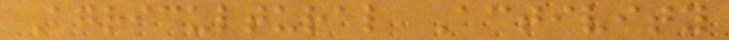Agricultural Activity
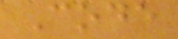Code
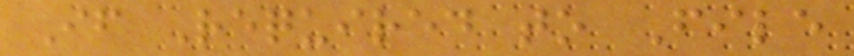If Required to File
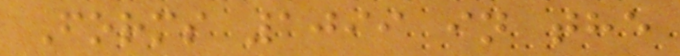Forms 1099 in the
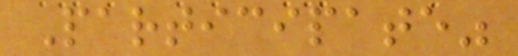Participate"
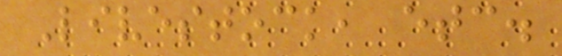Livestock, etc.
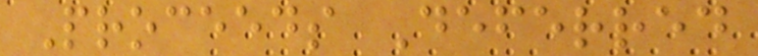Proceeds Deferred
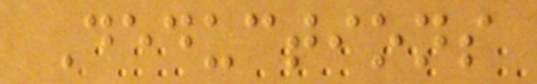Deductions
